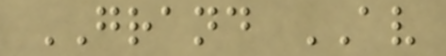GRAND AV
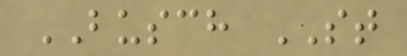BUSCH ST
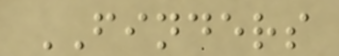FINDERS
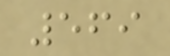569
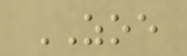ZOE
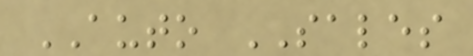AUTO SALES
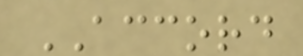ACCORD
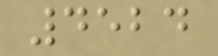4524
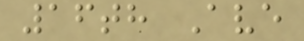16th Ave
